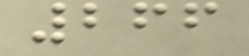266
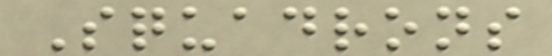Squadrons
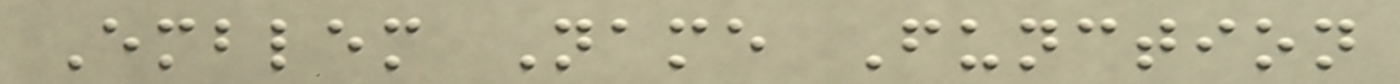Emblem Name Function
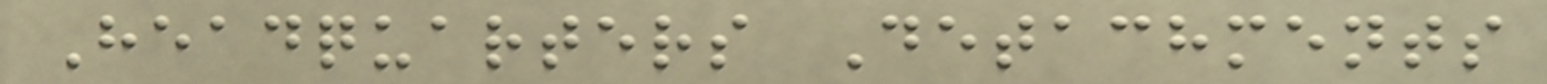Headquarters Detachments
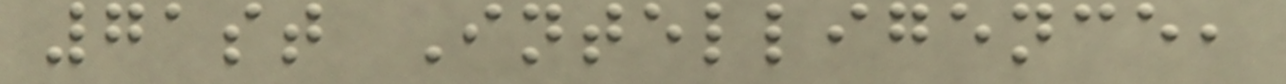71st Intelligence,
